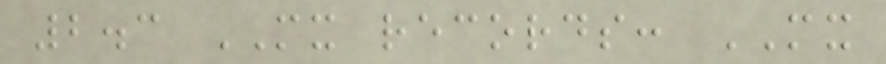2.3 MX records: MX
